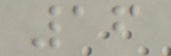16
